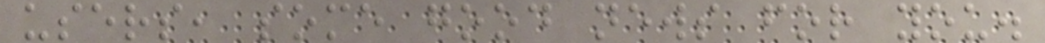users, some good news for you.
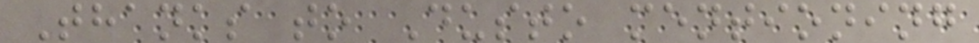Thanks to Dusto mentioning
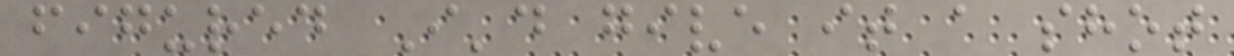figured I'd give it a shot
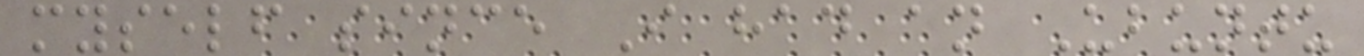myself since I had an Ubuntu
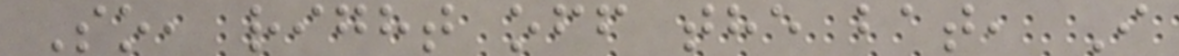So, right off the bat, I
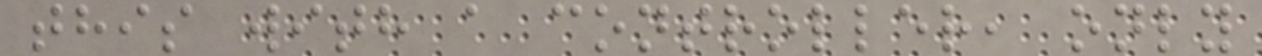this with a controller, only
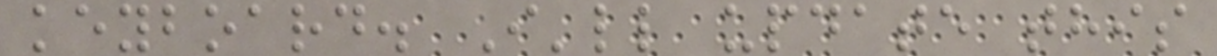keyboard. I'll update this
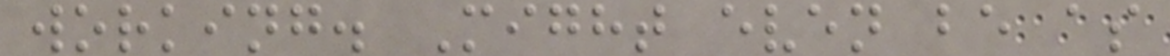working. Might even be as
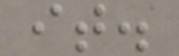it.
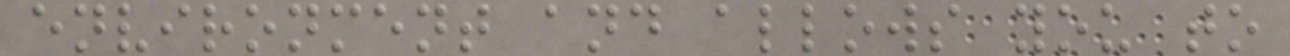environment and allows you to
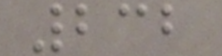232
